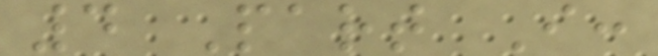4 Part I:
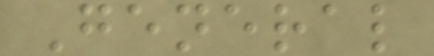General
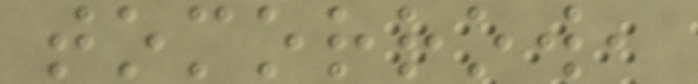tomorrow,
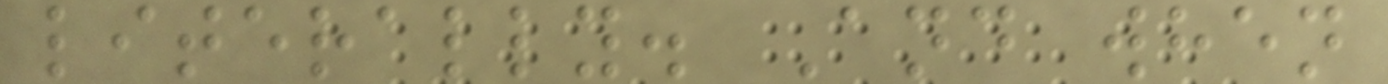literally. And when
